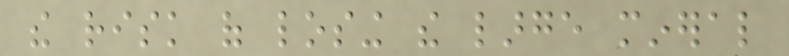the risk of losing the large mineral
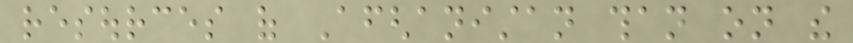resources of Afghanistan than on the
